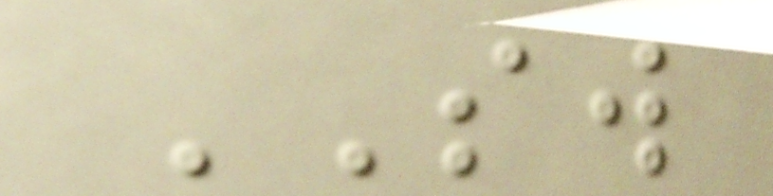SW
